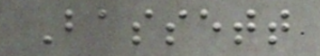Bassett
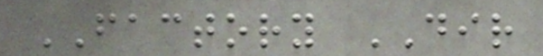FACTORY DIR
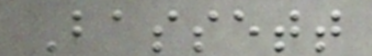Bassett
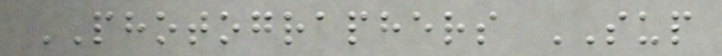PHOTOGRAPHERS SUP
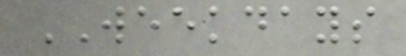WEEKDAYS
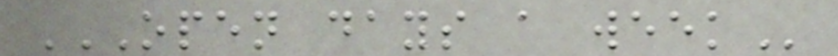OPEN DAYS A WEEK
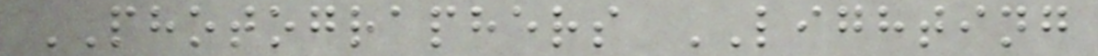PHOTOGRAPHERS LIGHTING
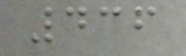436
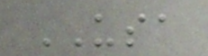USA
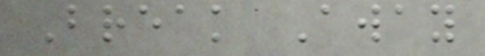Break Away
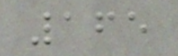165
